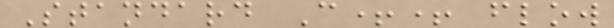Standard C++ flow
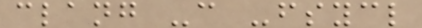clang -c -fsycl
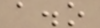a.o
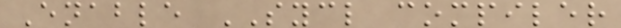Enable SYCL compiler
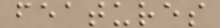features
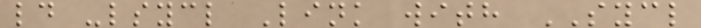ld -lsycl Link with SYCL
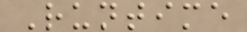Runtime
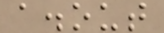a.out
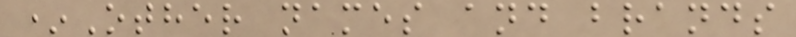*Other names and brands
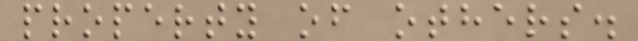property of others.
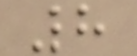8
